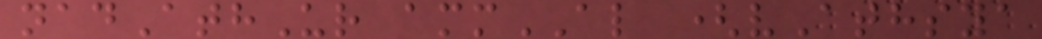nadAthUr ammAL (vAthsya
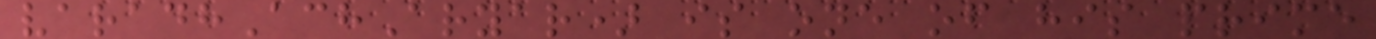varadhAchAryar) is one of his prime
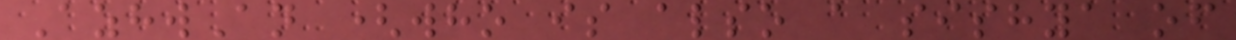AzhwAn (who is also a sishya of
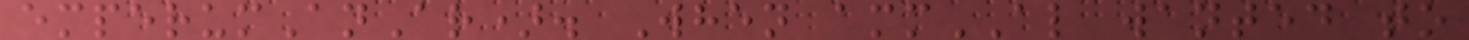emperumAnAr). When ammAL wanted to
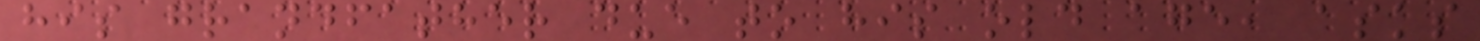his grandfather due to his old age, asks
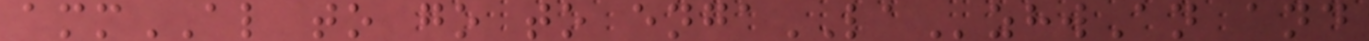ammAL to go to engaLAzhwAn and
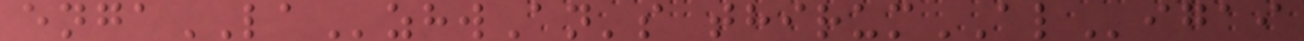engaLAzhwAn's thirumALigai
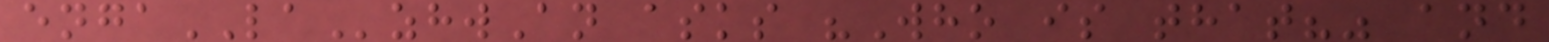engaLAzhwAn asks "Who is that?" and
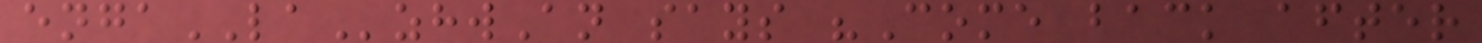engaLAzhwAn says "Come back after
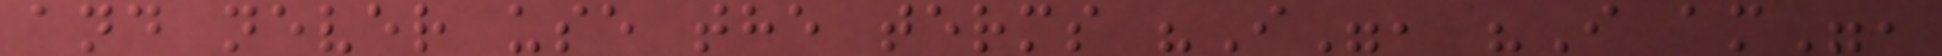and never use the terms "I", "I am",
